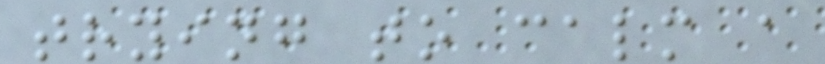trying to calm a
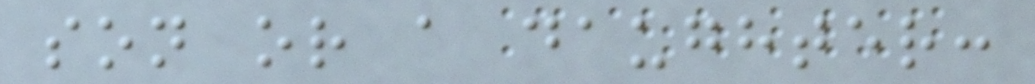son or a daughter:
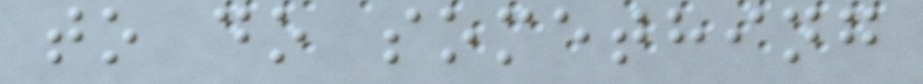to do something
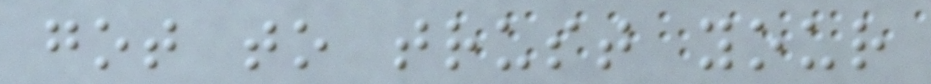got to trust your
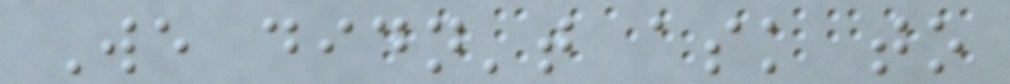We didn't ask to
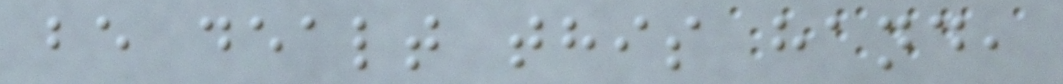be dealt this hand,
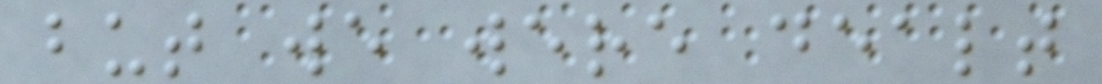but we were dealt
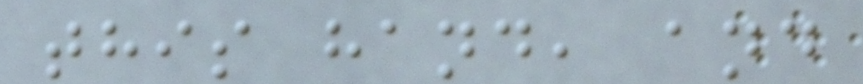this hand, and
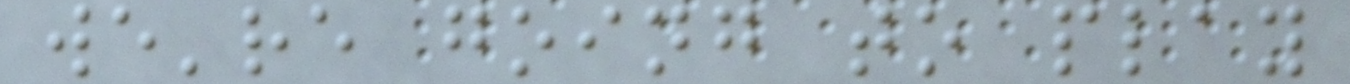we're going to play
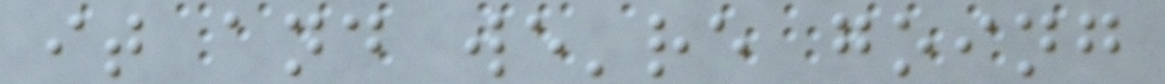it and we're going
